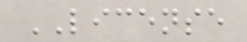LICENSE
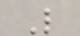L
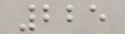225
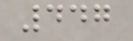447
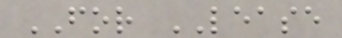FOR LEASE
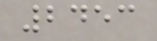2453
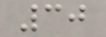30
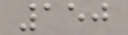150
